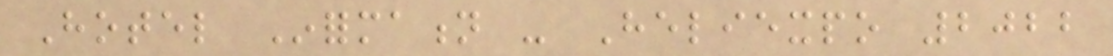Hotel Information - Heliexpo 2022
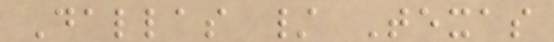Dallas / Texas
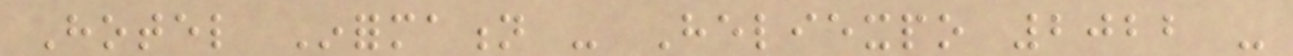Hotel Information - Heliexpo 2022 -
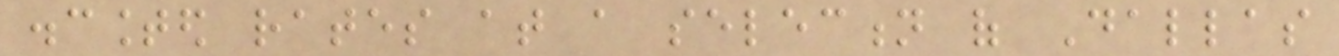discounted rates at a selection of Dallas
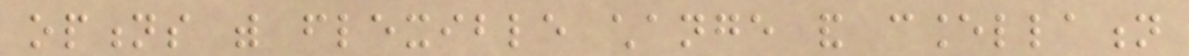options with flexible change and cancellation
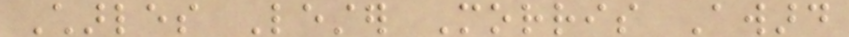Charles Lester Morris Award
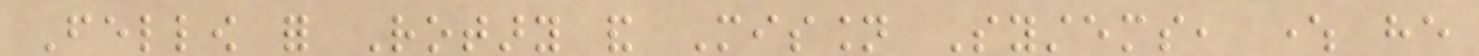Fellow for Rotary and Mission Systems, where he
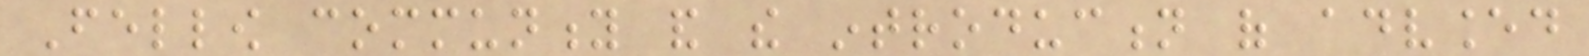Fellow community and the introduction of advanced
